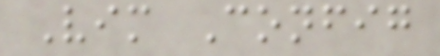Vim Config
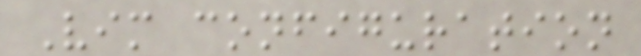Vim configuration
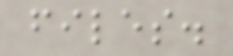files.
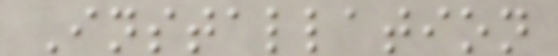Installation
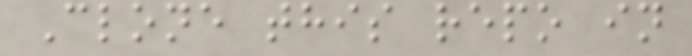Clone this repo in
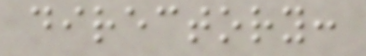directory:
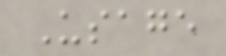Usage
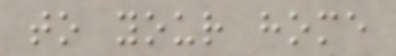to your home
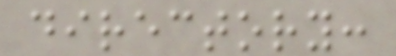directory:
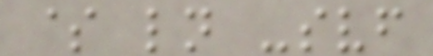$ ln -svf
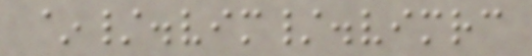~/.vim/.vimrc
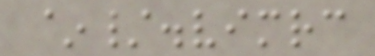~/.vimrc
